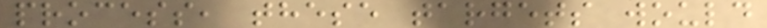process, these targets would
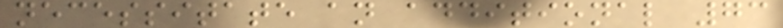necessitate an additional 73
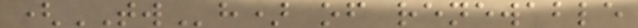(TWh) of renewable
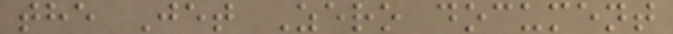the Jet Zero document
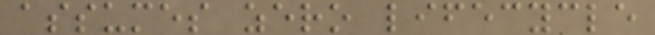assumes zero lifecycle
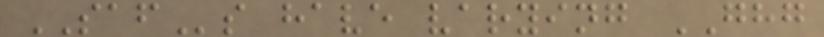SAFs have varying GHG
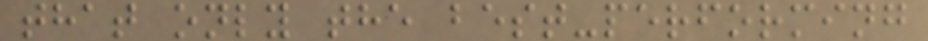that only the best-performing
